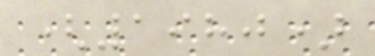(1980)
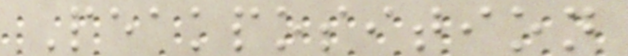Peakposition
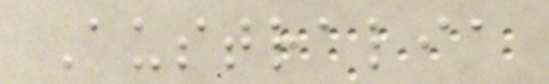Australia
